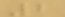2
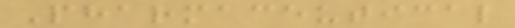Pharmaceutical
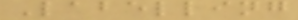Labelling
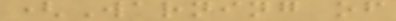(Warning of
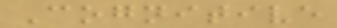Cognitive
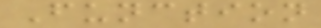Function
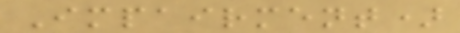Impairment)
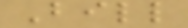Bill
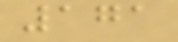171
